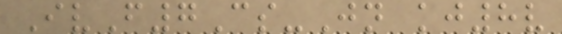IvF7Cs-Jn kj8v
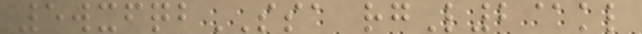5wxfqbSSA rgL2@kl
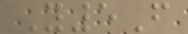Y5F
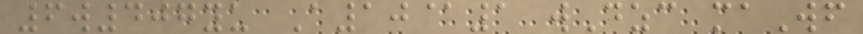6w407yu A10@1 wDzc maWf
